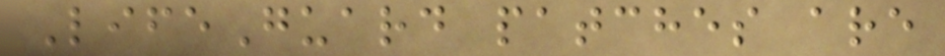LifeGuard patches are
